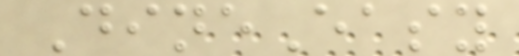DineEasy
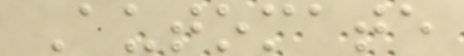Automate
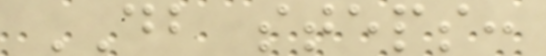DB steps:
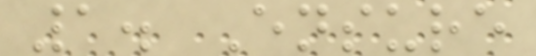1. Ensure
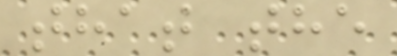that the
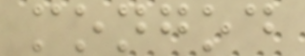mongod
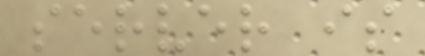server is
